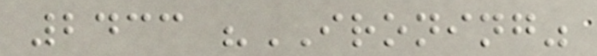2433 "IRONING"
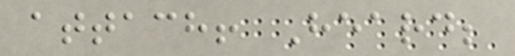attach! Heard;
